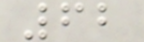62
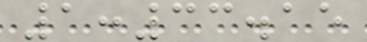1:33.15
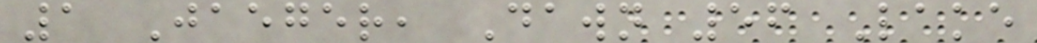1 Jaeger, Dawn 56 Lake
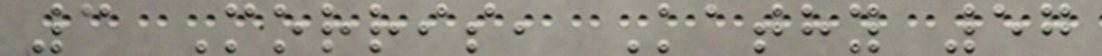3 Morris, Kathy 57
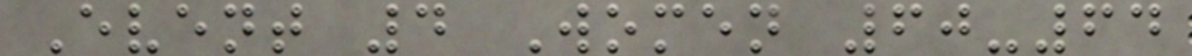Event 4 Women 60-64
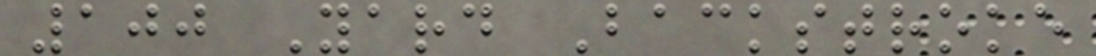100 Yard Backstroke
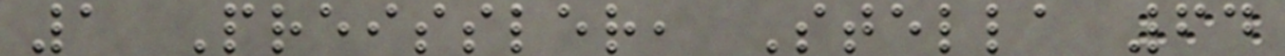1 Preissler, Stella 64
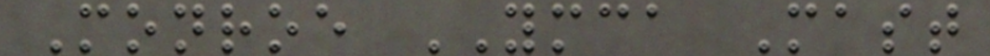Monroe YMCA Mast
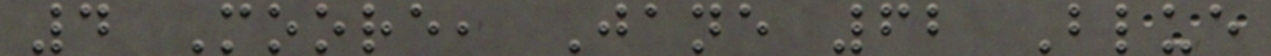4 Moore, Jane 62 Blue
